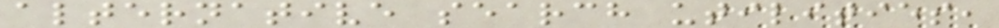alternative search utilities,
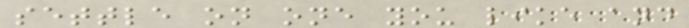settle on one you like and
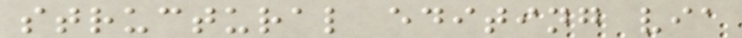structural editing via
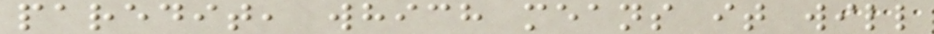paredit, which means it will
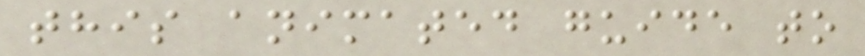this animated guide to
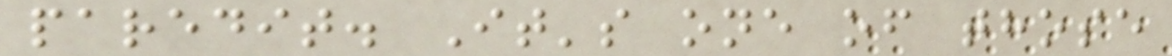paredit. It's one of those
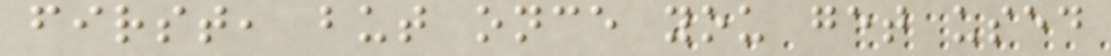first, but once you get used
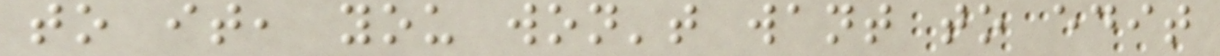to it, you won't want to edit
